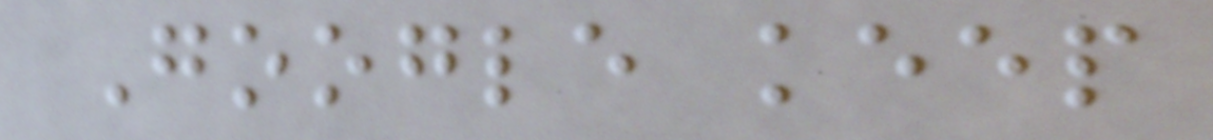Google keep
